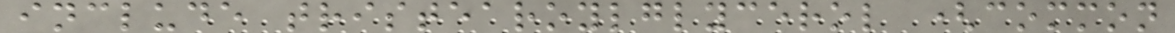include tristearoylglycerol (common
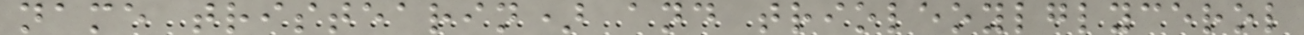name tristearin) and trioleoylglycerol
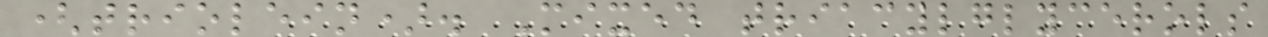(triolein). Mixed triacylglycerols
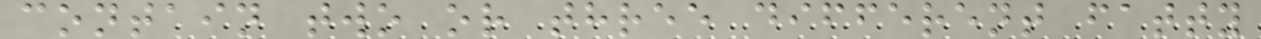contain two or three different fatty
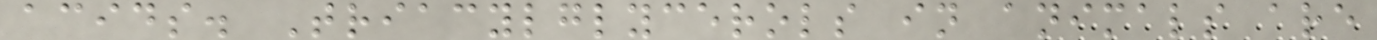acids. Triacylglycerols in animals are
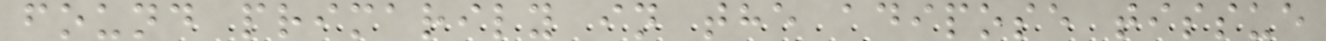found primarily in the adipose tissue
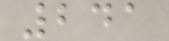241
